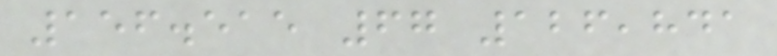156.515 67 126,841
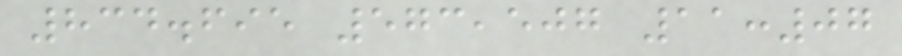834.695 573,507 11:07
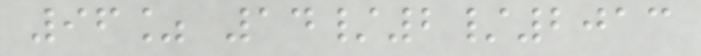96% 14/2/2013
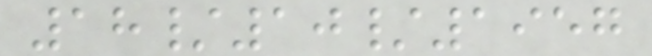18/10/1957
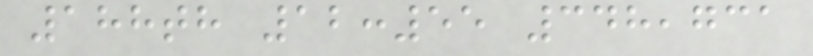188th 12:55 348,731
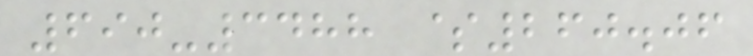690-3488 $260.06
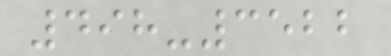498-3522
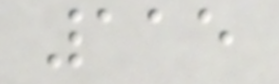115
